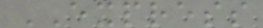EXPRESS
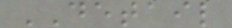DETAIL
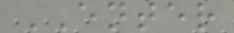ENTER
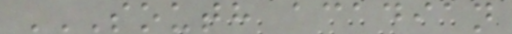SOUTH ACADIAN
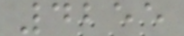4255
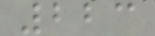223
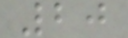20
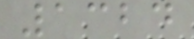1324
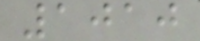1010
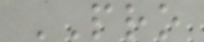PRO
